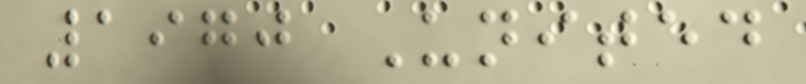1970 United
